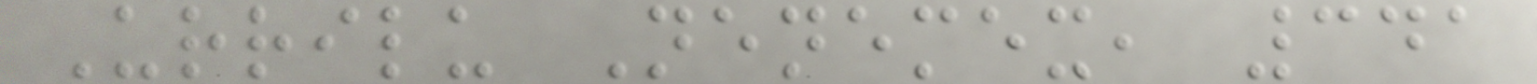Urrilu Nenemex, 341
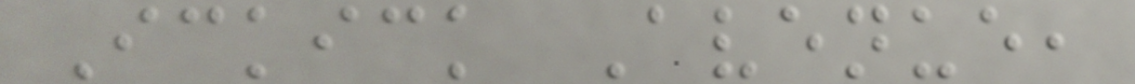Ickick Avenue,
